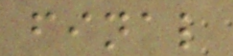final
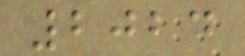2024
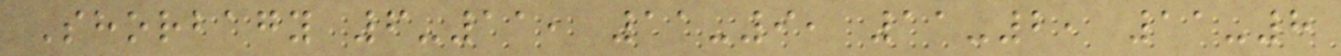Shorbagy 6-11, 11-9, 11-2, 11-8
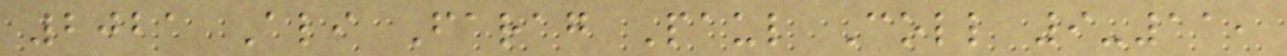2021 Ali Farag Paul Coll 9-11,
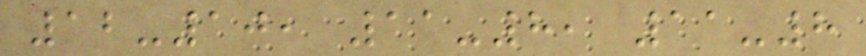12-10, 11-8, 11-8
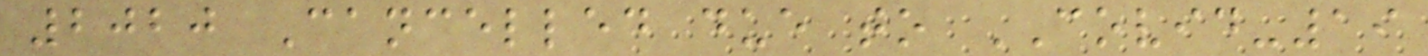2020 Cancelled due to COVID-19
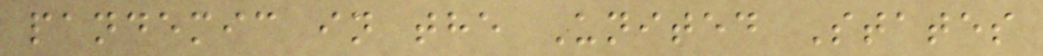pandemic in the United States
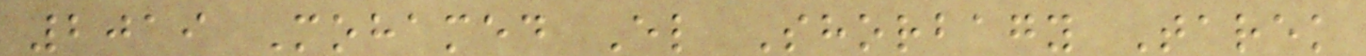2019 Mohamed El Shorbagy Tarek
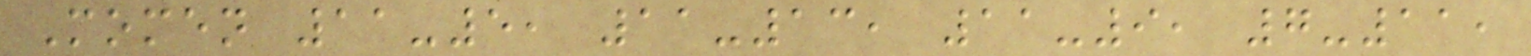Momen 11-5, 11-13, 11-9, 7-11,
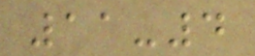11-4
